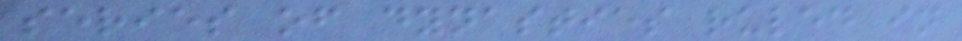series of dynasties ruled in
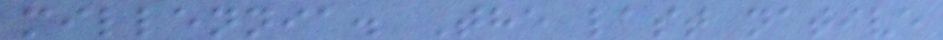millennia. The last native
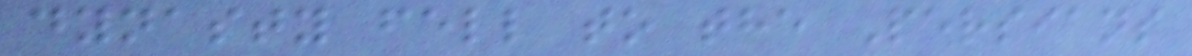dynasty fell to the Persians
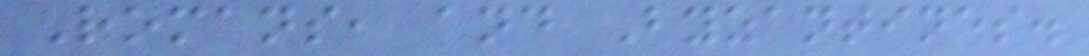Romans, and Byzantines.
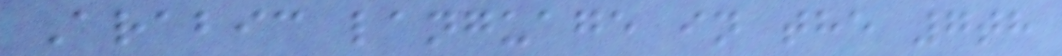Arabic language in the 7th
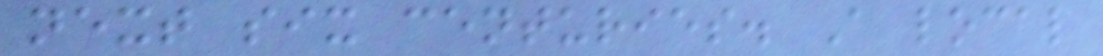next six centuries. A local
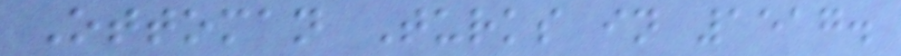Ottoman Turks in 1517.
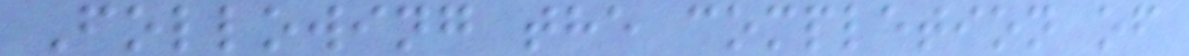Following the completion of
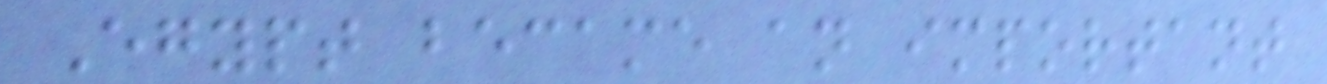Egypt became an important
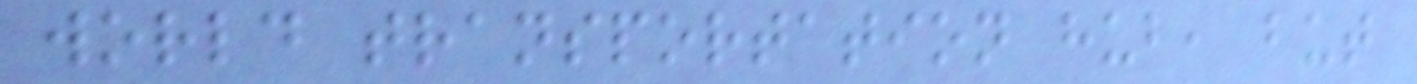world transportation hub, but
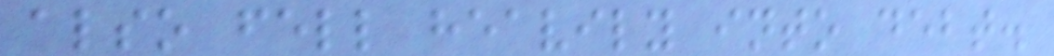also fell heavily into debt.
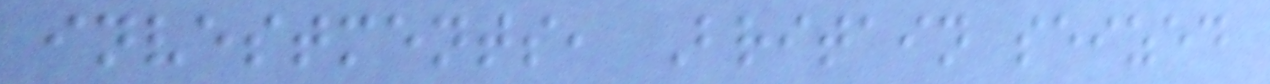investments, Britain seized
